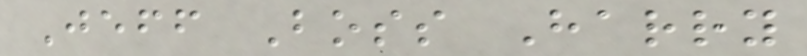Jeff Boss Harry
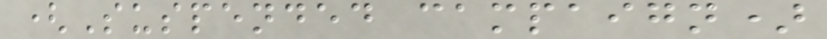(Suspended campaign)
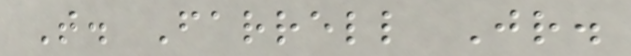T. Farrell Jr.
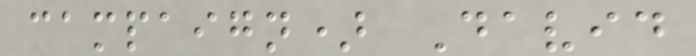campaign) David
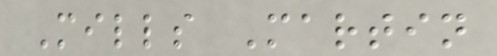Mills Martin
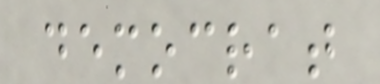democrat
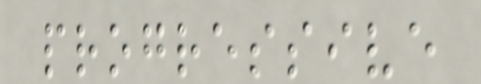progressive
